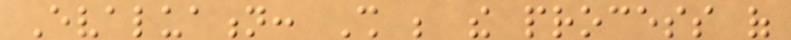Evaluation: Shall be the process of
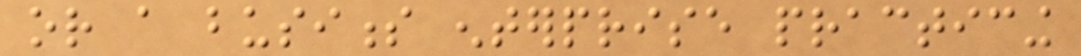or a business enterprise practicing
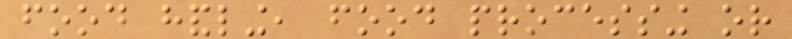food handling, food processing or
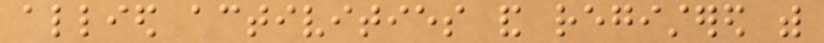allied activities and registered with
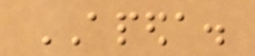APEDA.
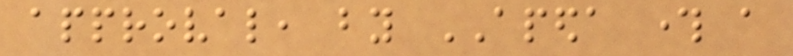approval, by APEDA through a
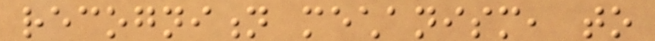recognition mechanism, to
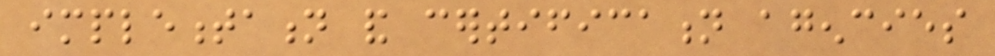implementation and certification agencies
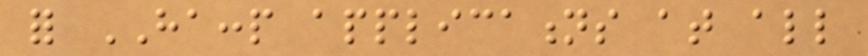for HACCP applications at all
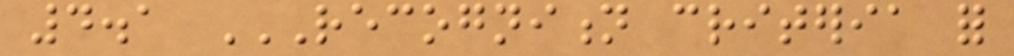4.1 RECOGNITION CRITERIA FOR
